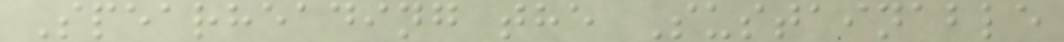Spearheading the Sustainable
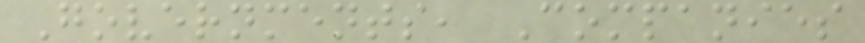Governments, Companies
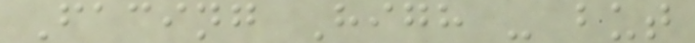Facing High - but
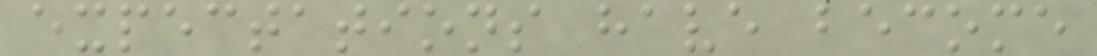expectations have become
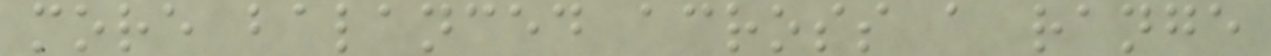more balanced across a range
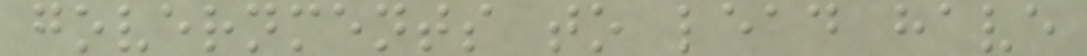governments to lead have
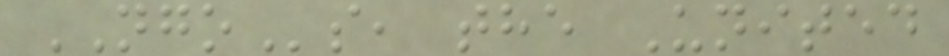NGOs, the United
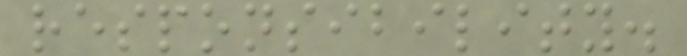responsibility.
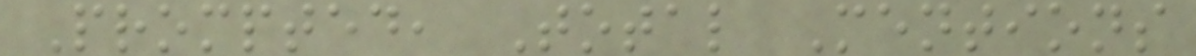Prompted, Total Mentions
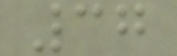37
